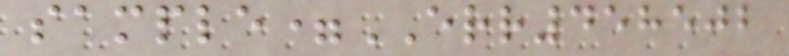sample=ERR458502
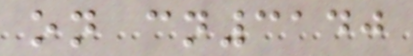on cn3140
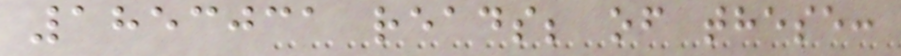1853031 reads; of these:
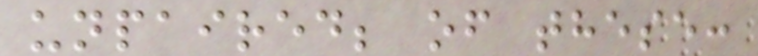unpaired; of these:
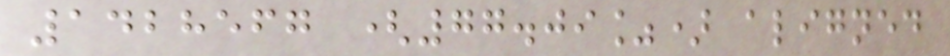1428567 (77.09%) aligned
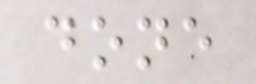done
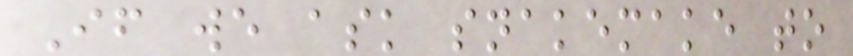If we ask snakemake to
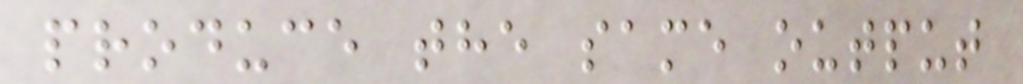produce the same output
